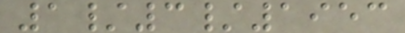1/3/1953
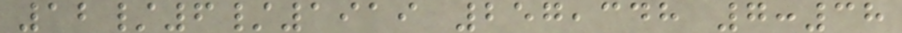12/6/1919 257,348 7:38
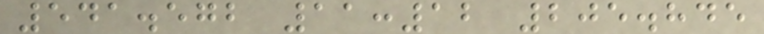541.572 11:12 205.845
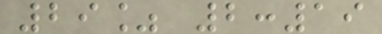29% 2:19
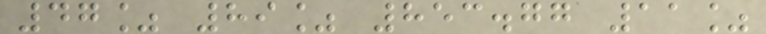47% 89% 853.77 11%
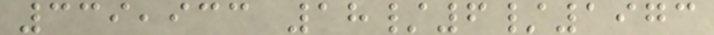339,933 18/6/1973
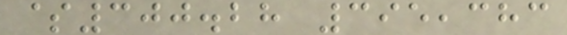$300.28 395,383
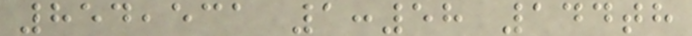854,531 1:58 144th
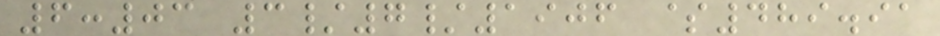6:03 3/7/1906 $489.91
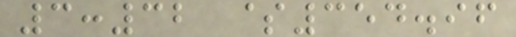3:32 $354.96
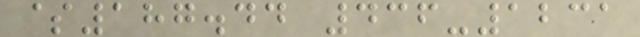$187.44 436-1231
